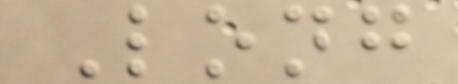Long
